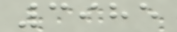3985
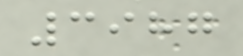3987
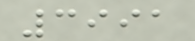3991
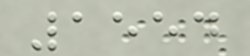1554
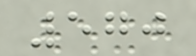570
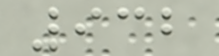932
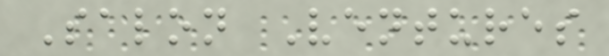Salon Ventures
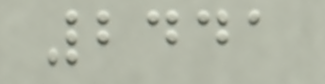2441
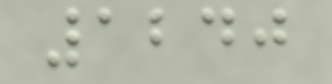1240
